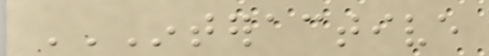INTERACTIVE
